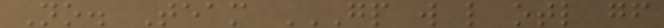No. Team GP W L OTL GF
